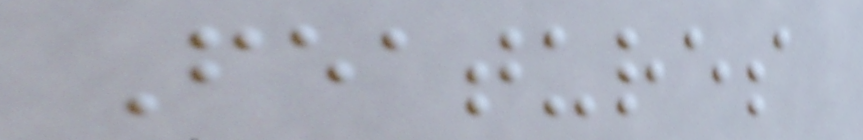Features
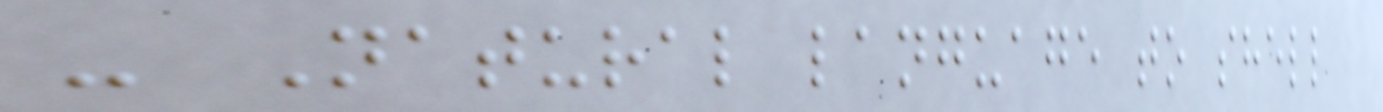- Natural language to shell
